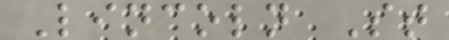Lincoln St
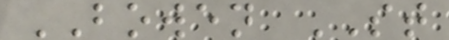BOWEN ST
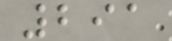291
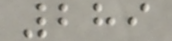289
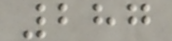287
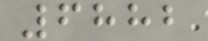6882
